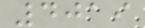4019
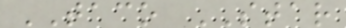TACO STAR
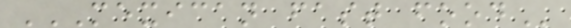MEXICAN FAST FOOD
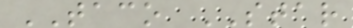TACO STAR
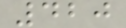420
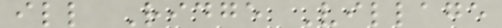ill Ridge Village
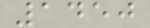1450
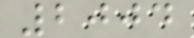2004
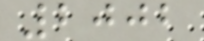2002
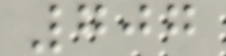707
